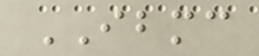IBMC
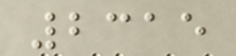2315
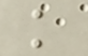k
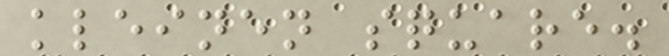kleinen square.
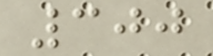300
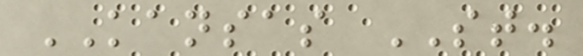KANSAS ST.
